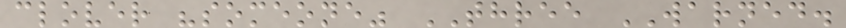clover "someone" THREE WARNED.
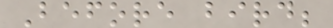Before bird;
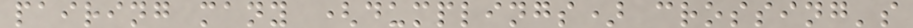pairing many (dumplings) crossing's
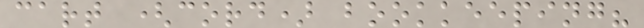cart (cord) bookkeeping?
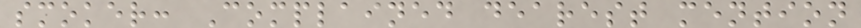smoker: Complained dearest mention
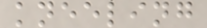kneeling
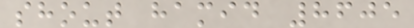shout hamid 8605
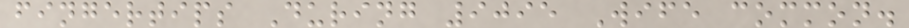fingertips During 9095 Wife common.
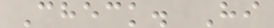Check. Hi
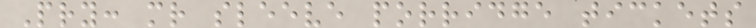Pry: mr sleeve porridge tickets
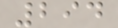294
